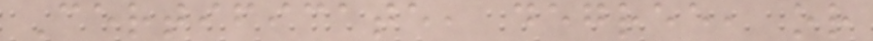Certificate, degree, or
